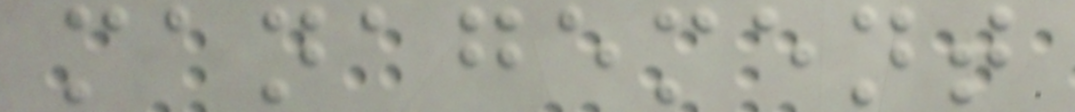management
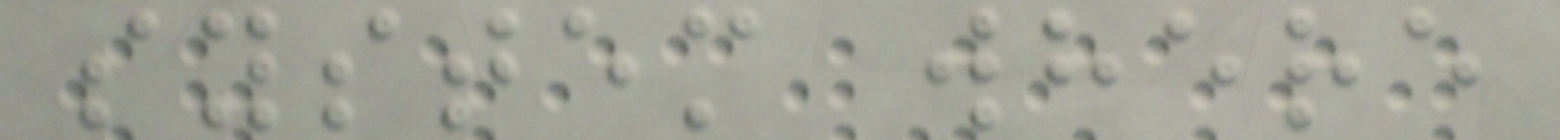system where
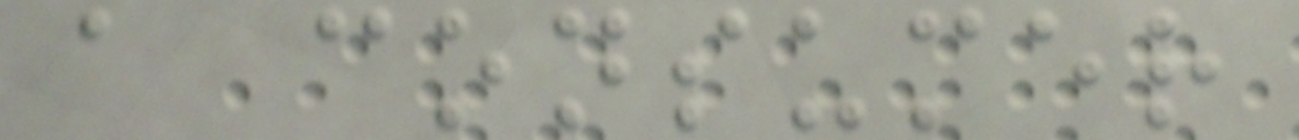a consumer
